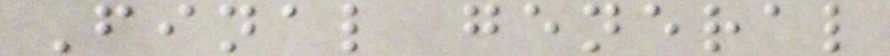Final general
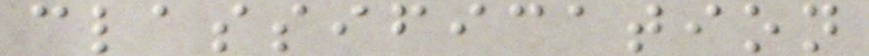classification
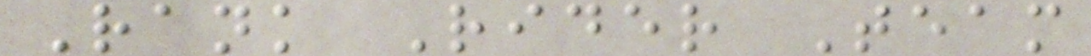Rank Rider Team
